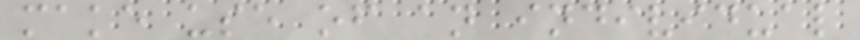make use of an individual
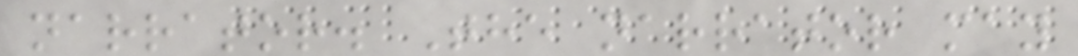narrator. The narrator may
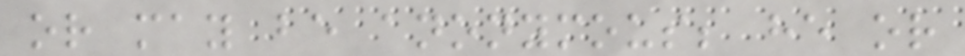or may be anonymous; he or
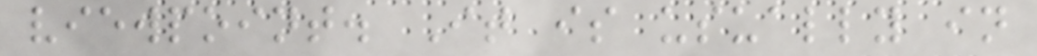viewpoint. It is usually in
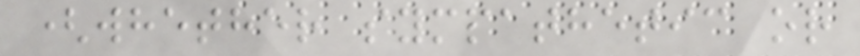(whether sympathetic or
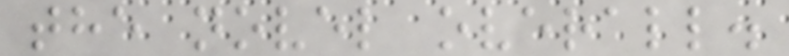the novel overall.
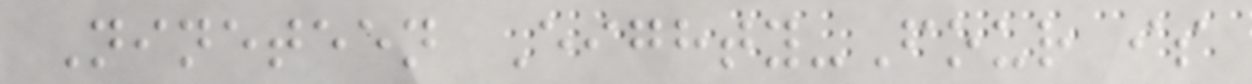Nineteen Eighty-Four is
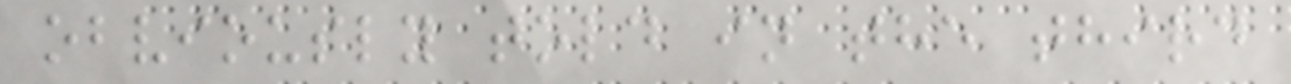obviously told in the third
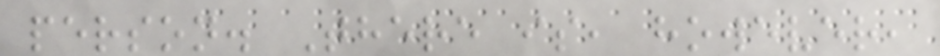person. There is, however,
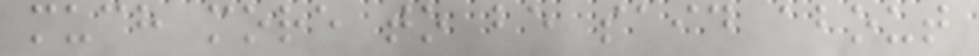much more to be said about
